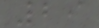29
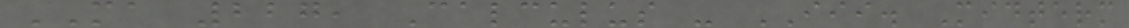MA 227, Calculus - III. Midterm
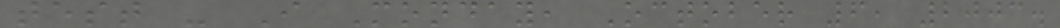test - I Monday, October 6, 2003.
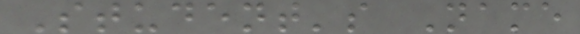Student's Name
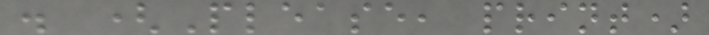. (Please, print)
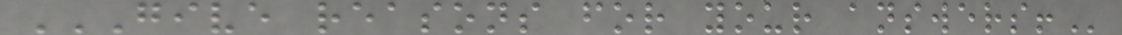GIVE REASONS FOR YOUR ANSWERS!
